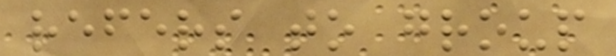refers to group
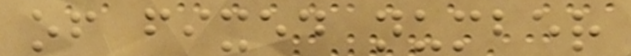of fixed number
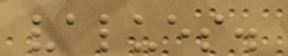values.
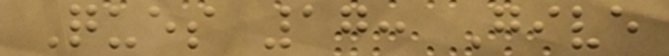Ques 17: Give
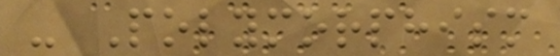- Polymorphism
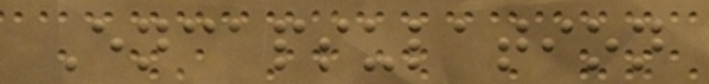Encapsulation
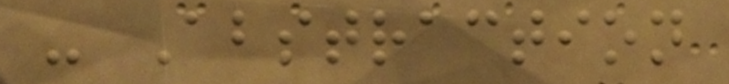- Abstraction
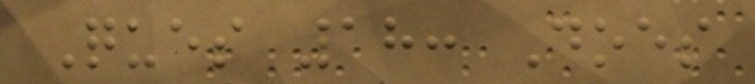Ques 18: Does
